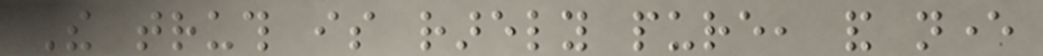The truth is rarely pure, and never
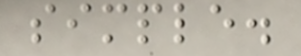simple.
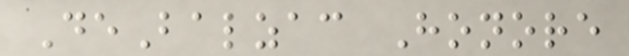DeBalzac Honore
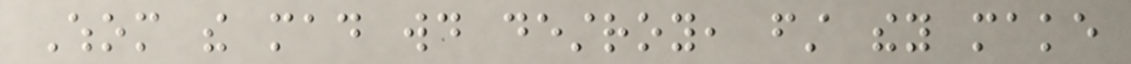Whom the mad would destroy, first they make
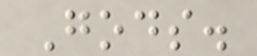Gods.
